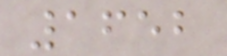1652
